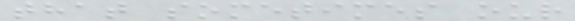that sometimes our
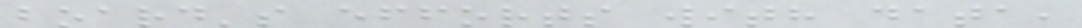board's efforts with data,
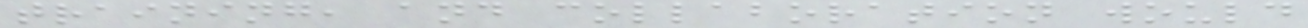training, and collaboration would
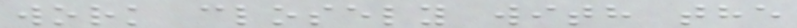work closely with the
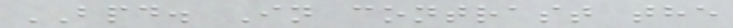BPD. In contrast the
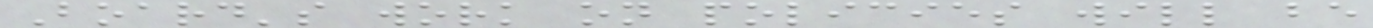Board's work on policies will be
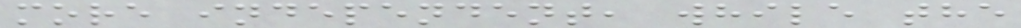more independent, while the
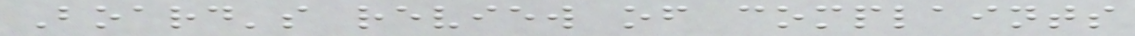Board's review of complaints
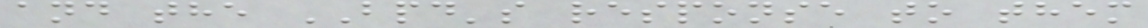and the BPD's response to them
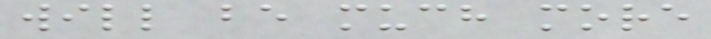will be much more
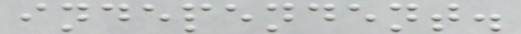independent.
